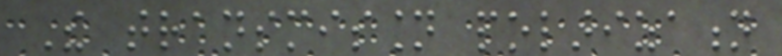The transmission polarization
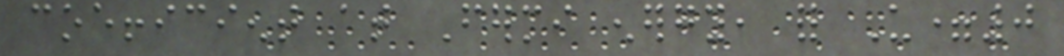coefficient at Fermi energy, for U=0
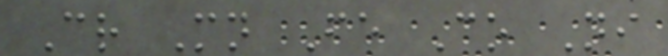Cr Mn Fe Co Ni
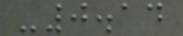-0.14
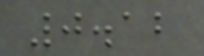0.12
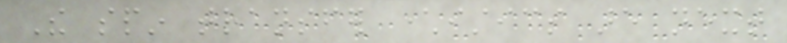The spin transfer characteristics are next
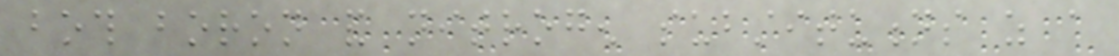both boron and nitrogen substitutions as a
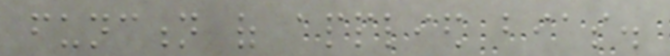function of applied bias.
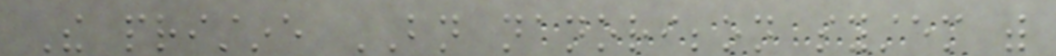The pristine BN nanoribbon system with
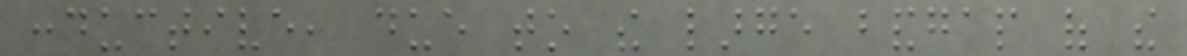conductive, due to the large bandgap of the
